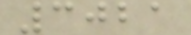3021
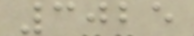3025
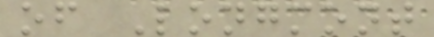of Longmont
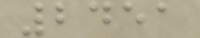2451
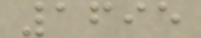1695
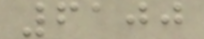6100
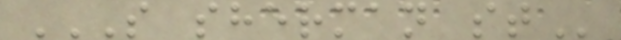S SHERMAN ST
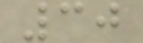30
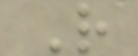R
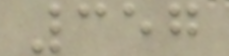357
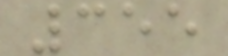355
